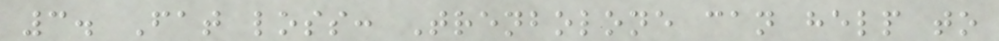3. Fat loss: Trenbolone can help to
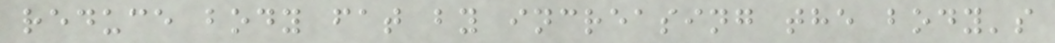reduce body fat by increasing the body's
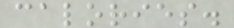calories.
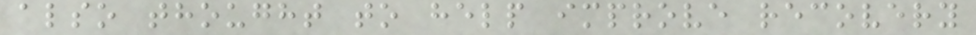also thought to help improve recovery
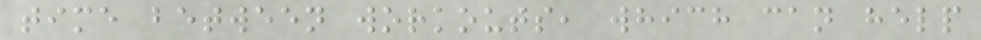time between workouts, which can help
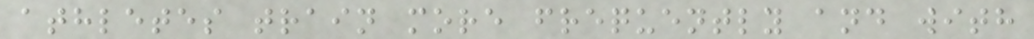athletes train more frequently and with
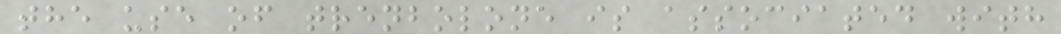the use of trenbolone is associated with
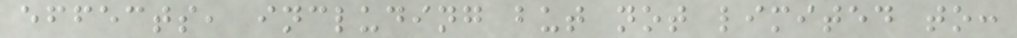effects, including but not limited to:
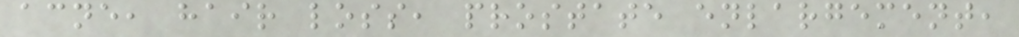acne, hair loss, prostate enlargement,
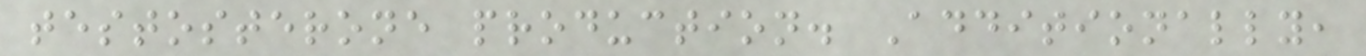testosterone production. Additionally,
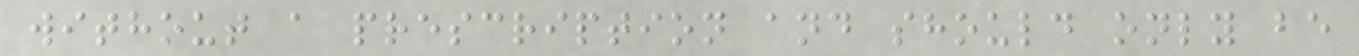without a prescription and should only be
